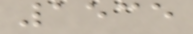1535
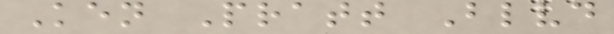Ken Pratt Blvd
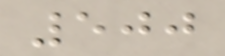500
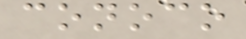conoco
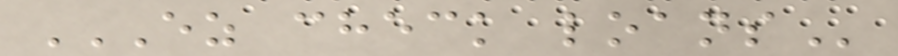EZ CHECK LOANS
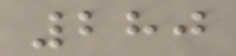280
